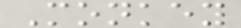Monkey
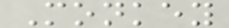Monkey
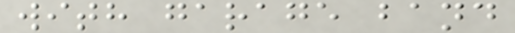with garage band
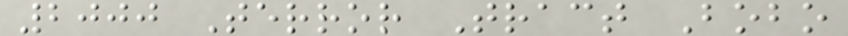2000 Terror Tract Bobo
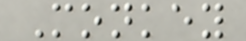Monkey
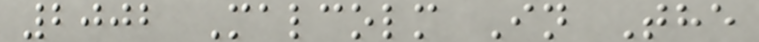2002 Malcolm In The
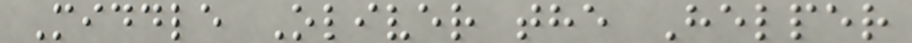Middle Oliver the Helper
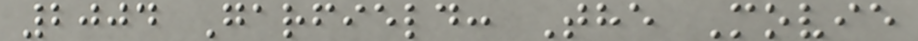2004 Garfield: The Movie
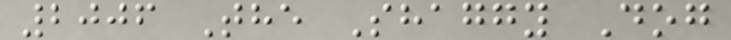2006 The Shaggy Dog
